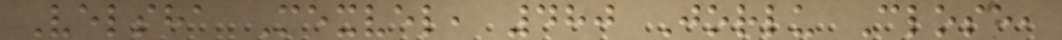Velsha Mexvel, 480 Jorlu Close,
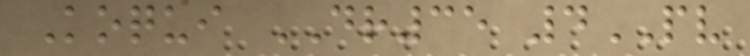Koqui DR35 4PV
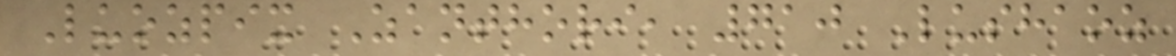Luozpix Zanthori, 710 Lushaoz
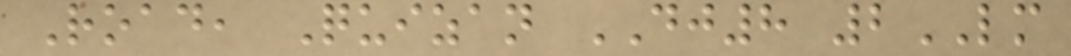Road, Quizan DJ8 2LM
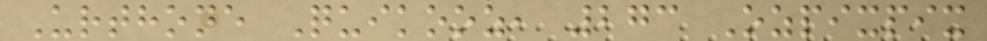Urthone Quikooz, 273 Ozpixpix
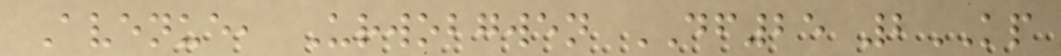Avenue, Urwobgwen DF25 2KP
